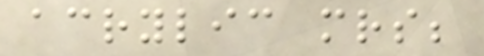acrylic mrs;
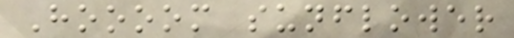Hoooom sunflower
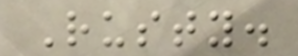Rusty.
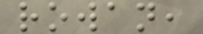rowan,
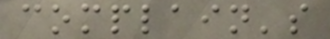complain's
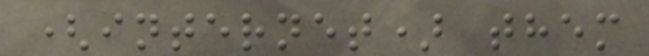(internet) them
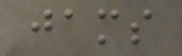jams
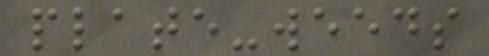plate-weeds
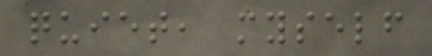quiet, myself
